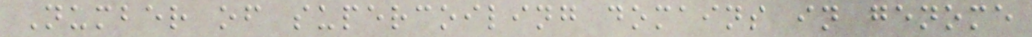Number of supercoiling domains in genome
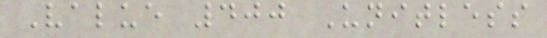Value 400 Unitless
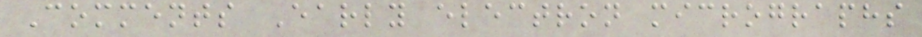Comments Early electron micrographs
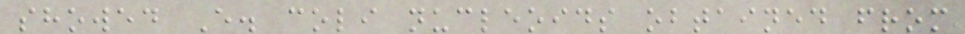showed E. coli nucleoids obtained from
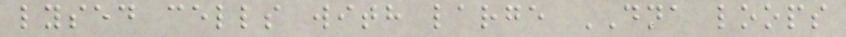lysed cells with large DNA loops
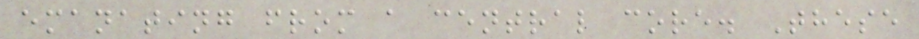emanating from a central core. These
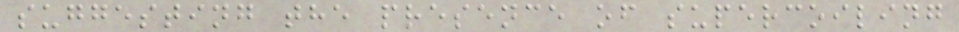suggesting the presence of supercoiling
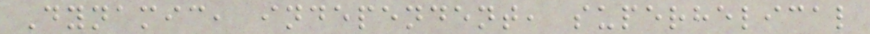Dynamic, independent, superhelical
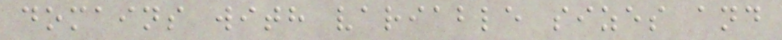domains with variable sizes and
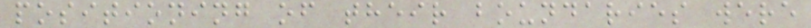positioning of their boundaries were
